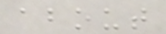about
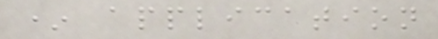* application
